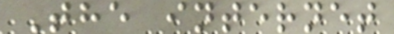The internet
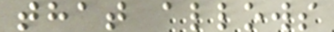that allows
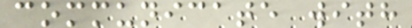communicate with
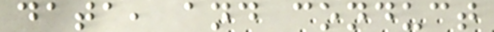data, and conduct
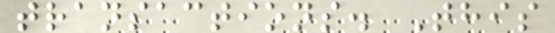transactions. This
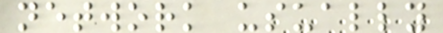network usually
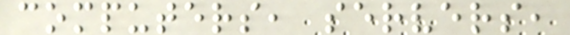computers, servers,
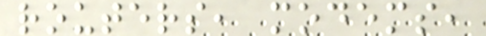routers, modems,
